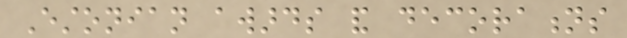Estonian awards and decorations
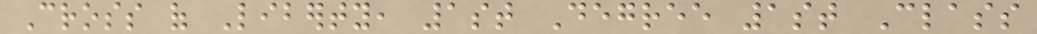Cross of Liberty, 1st Degree 1st Class
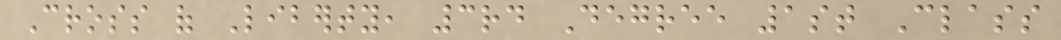Cross of Liberty, 3rd Degree 1st Class
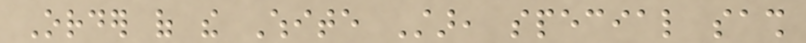Order of the White Star, special sash
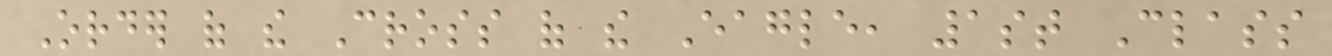Order of the Cross of the Eagle, 1st Class
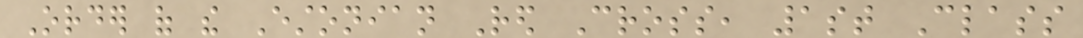Order of the Estonian Red Cross, 1st Class
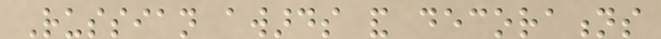Russian awards and decorations
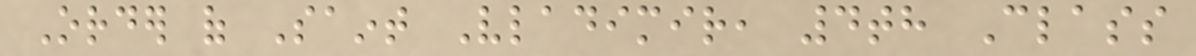Order of Saint Vladimir, 4th Class
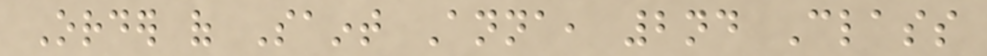Order of Saint Anna, 2nd Class
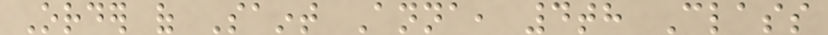Order of Saint Anna, 4th Class
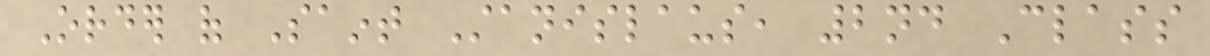Order of Saint Stanislaus, 2nd Class
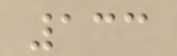133
